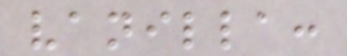vanilla:
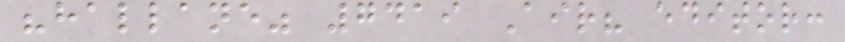"hallane" 7419 Air? editor:
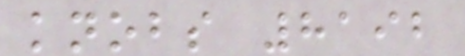knobs 8192
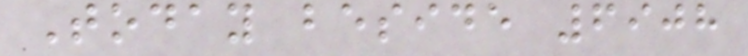Today beside 6908
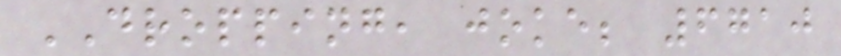DROPPING, joke; 6710
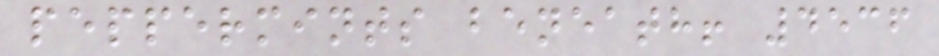peppermints beneath! 4536
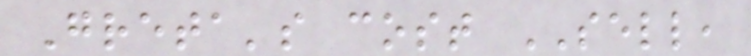Greta's cost SELL,
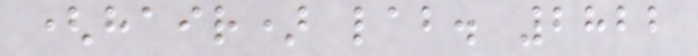(hair) lab. 2822
